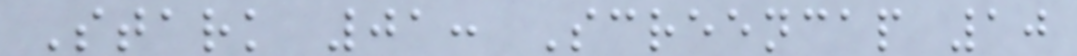Stark 01: Screencap 10
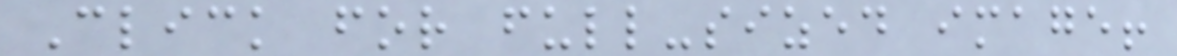Click for full-sized image!
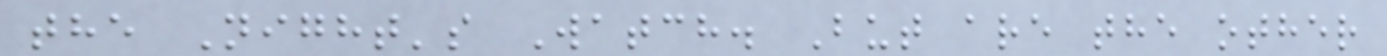the Night's Watch. But are the other
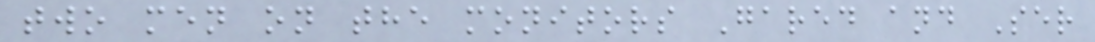two men on the monitors Gared and Ser
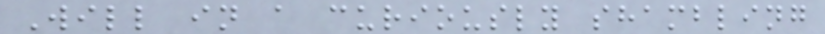Will in a curiously shambling
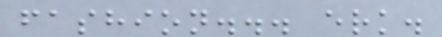fashion... erk.
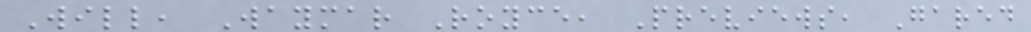Will, Waymar Royce, Previews, Gared
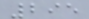295
